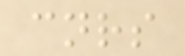cnrs
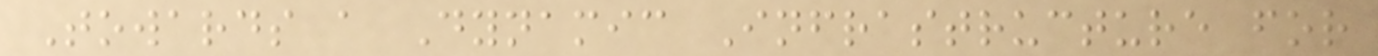Towards a Dynamic Infrastructure for
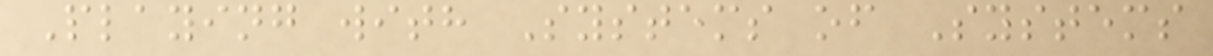Playing with Systems of Systems
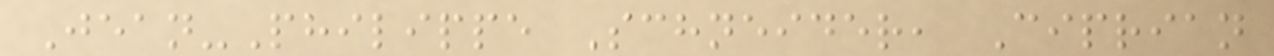Jean-Philippe Schneider, Ciprian
